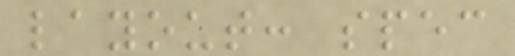layout: spec
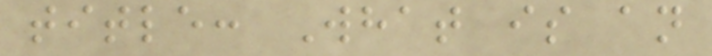title: What is an
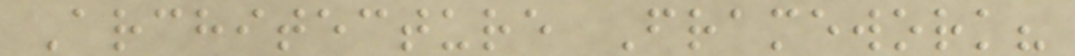Architecture Framework?
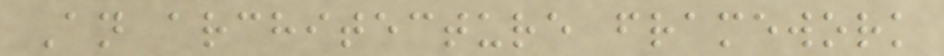An architecture framework
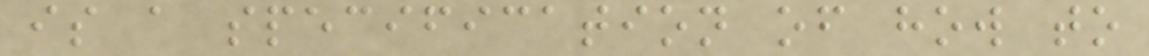is a specification of how to
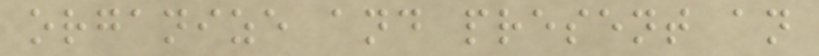organize and present an
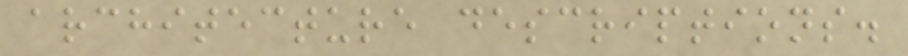architecture descriptions.
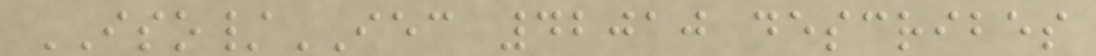ISO/IEC 42010 describes
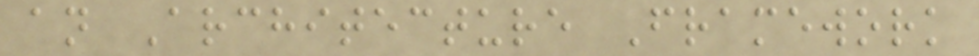an Architecture Framework
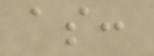as:
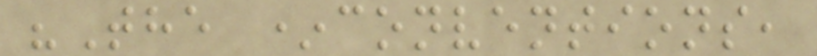"The *conventions,
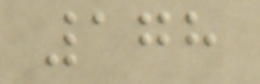178
